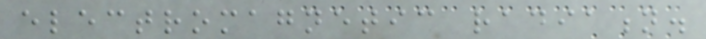electromagnetic radiation.
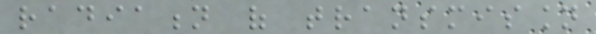radiation of transmission
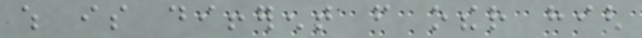which is different from other high
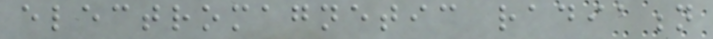electromagnetic radiation
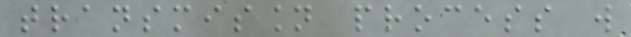transmission process will
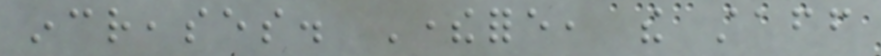increases. Therefore, the staff
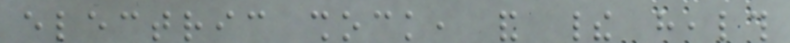electric shock, and their health
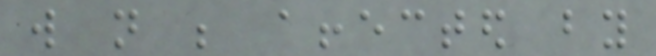will not be affected by
